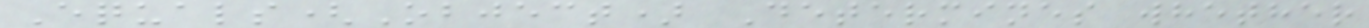Equals(Object) Determines whether
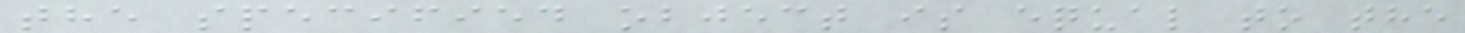the specified object is equal to the
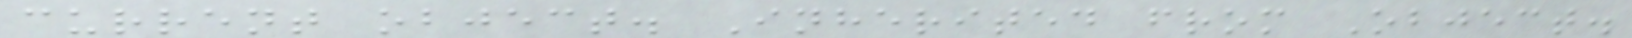current object. Inherited from Object.
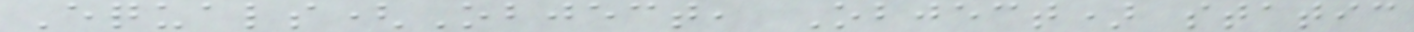Equals(Object, Object) static
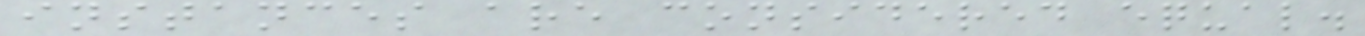instances are considered equal.
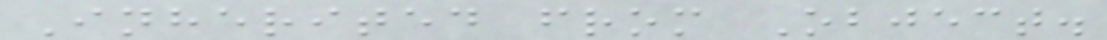Inherited from Object.
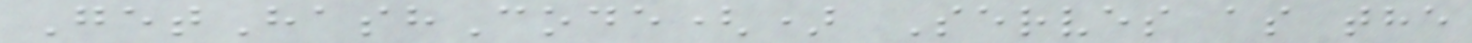GetHashCode() Serves as the
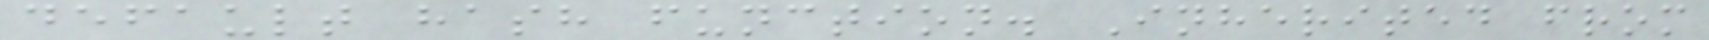default hash function. Inherited from
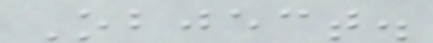Object.
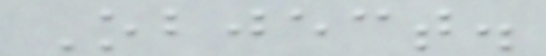Object.
